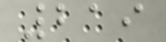219
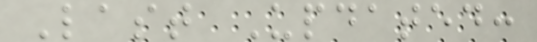Last Updated:
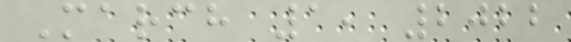March 1, 2022
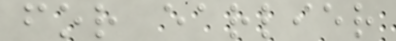for earlier
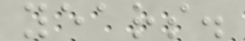years.
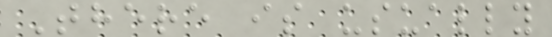There is usually
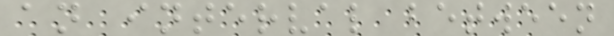an interval between
